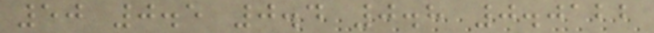50 0.5 0.4 0.8 0.0122
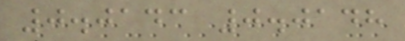0.0143 0.0148
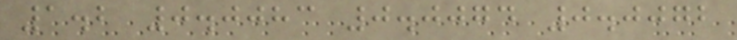1.2 0.0083 0.0074 0.0072
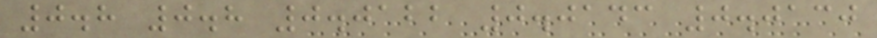0.8 0.8 0.0122 0.0143 0.0130
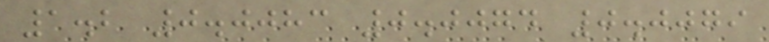1.2 0.0083 0.0074 0.0079
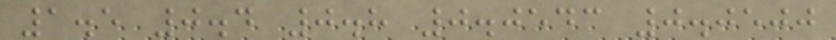1.5 0.4 0.8 0.0543 0.0500
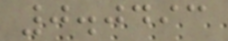0.0493
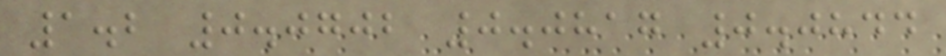1.2 0.0702 0.0817 0.0844
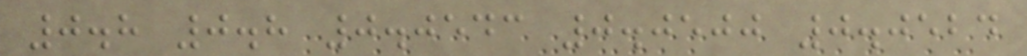0.8 0.8 0.0543 0.0500 0.0524
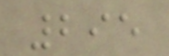295
